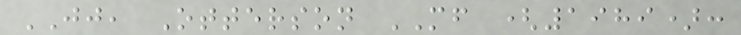JJ, Otterson MF (1989):
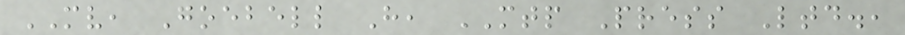MV, Goebell H, MTP Press Ltd.,
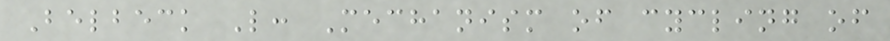Belbeck L: Mechanism of cycling of
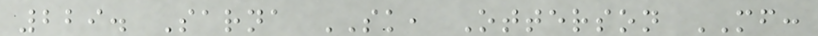229. Sarna SK, Otterson MF:
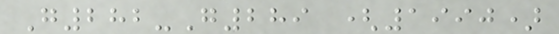G282-G289 (1990)
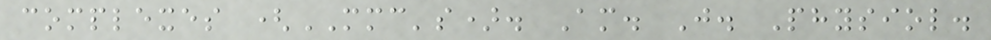complexes (MMC's). Am. J. Physiol.
